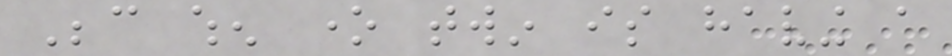Because when one twin is having a
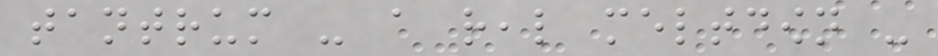tantrum - a real meltdown -
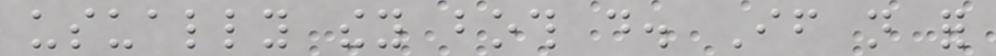usually they both do. If not for
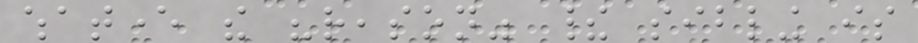whatever the "reason" their sibling is
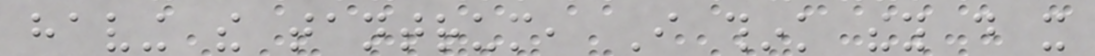having the tantrum, I think they do it
